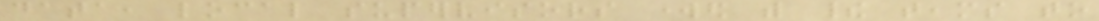data, local supervisors worked with their teams to
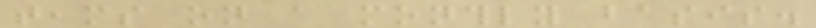teams on a monthly basis.
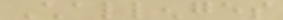Challenges
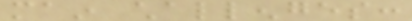main challenges:
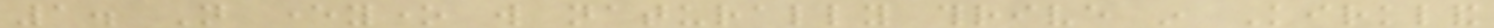1. Not everyone will naturally thrive in Kirkland
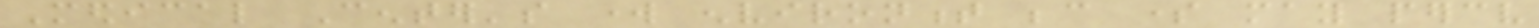Medical Center's work environment because some may perceive
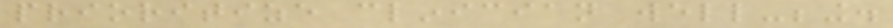prioritize clinician well-being.
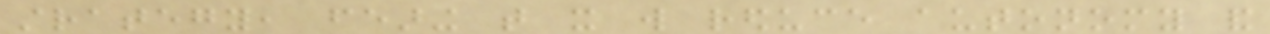strategy, fearing that it will reduce autonomy and
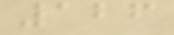126
